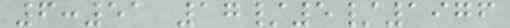6:51 17/5/1976
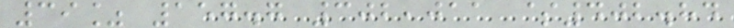39% 157.7 302,011 $402.84
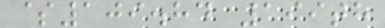$109.84 199th
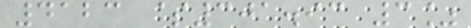4123 $301.93 3%
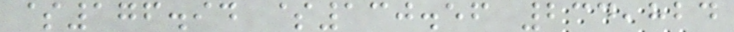$176.94 $130.56 234,824
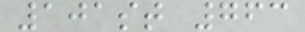101st 763
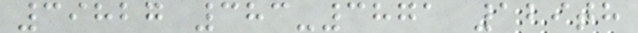39827 383-3871 129th
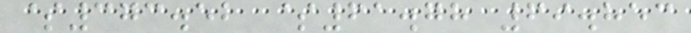$373.52 $61.78 69.853
